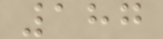187
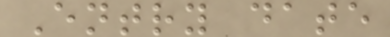Entry date
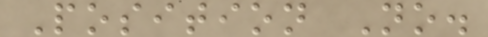Position No.
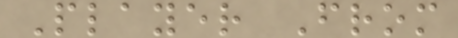Player From
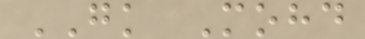GK Mohd
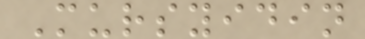Mursyidin
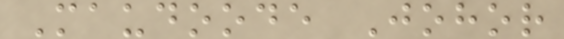Maudoode Johor
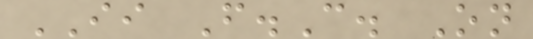II F.C. On
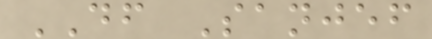DF Sanjef
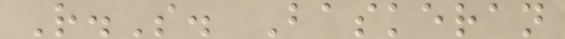R.S. Baskeran
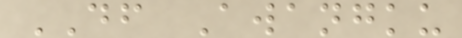DF Awangku
